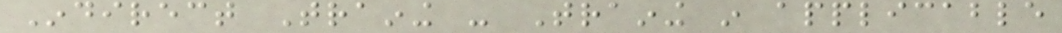Indirect Training - Training in applicable
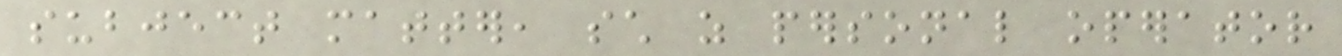subject matter, such as personal operator
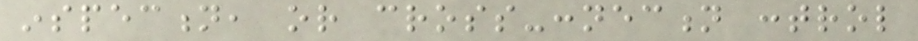inspection, or cross-connection control
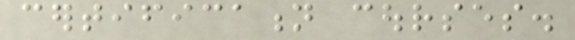certification courses.
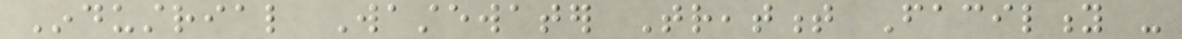Industrial Wastewater Treatment Facility -
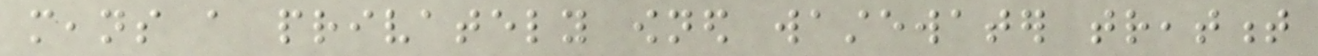means a privately owned wastewater treatment
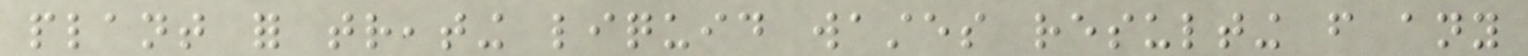plant for treating liquid wastes resulting from any
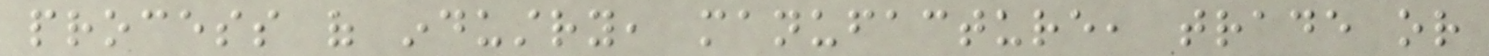process of industry, manufacture, trade or
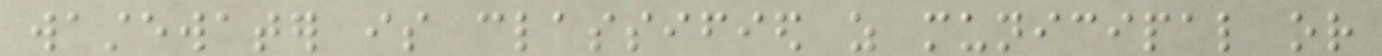wastewater is classified as municipal or
